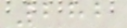282
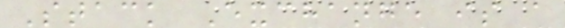Stack Exchange is a
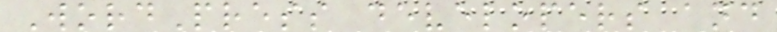WordPress developers and
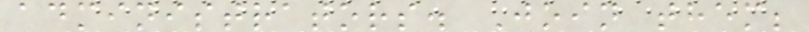administrators. Join them;
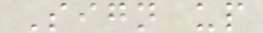Sign up
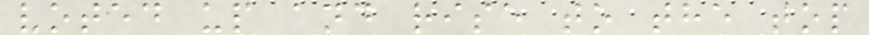voted up and rise to the top
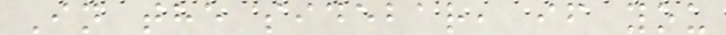In the sidebar, if you
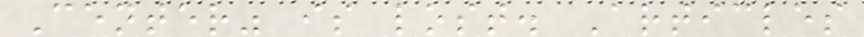Center" is lost. Articles
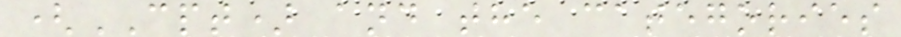(CPT) and the categories
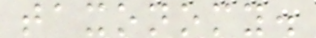taxonomy.
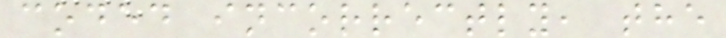coded incorrectly, the
